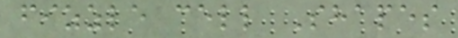fizzle cell Shapes
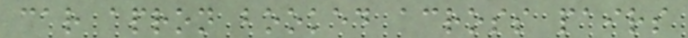car apron booked across pairs
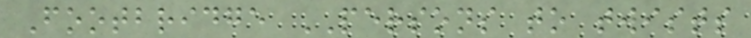Footbridge PERSONS to twists
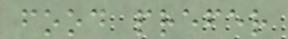food prefer
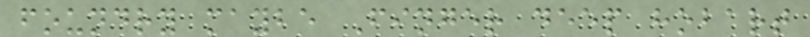foundry maybe Finger deep hobart
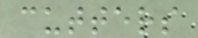cutters
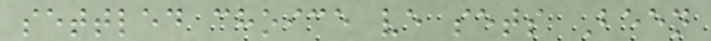settled choice ve sets Been
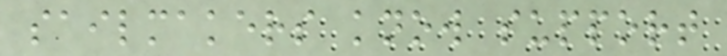sailmakers know support
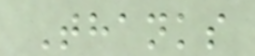Thanks
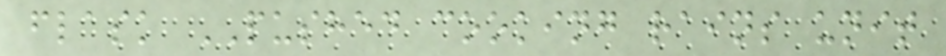flask PUSHED cooking rains unit
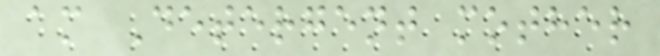am Detergent mother
